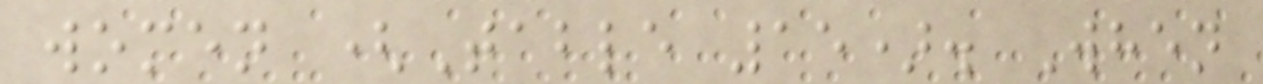women (Table 15). When
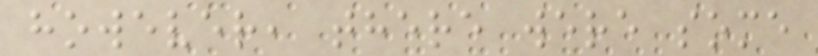however, there were some
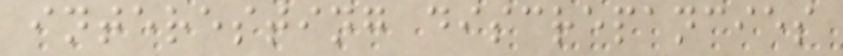interesting discrepancies
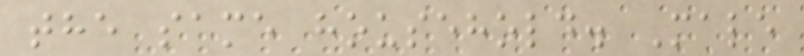the same household. Male
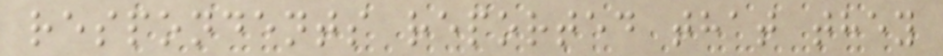respondents reported that they
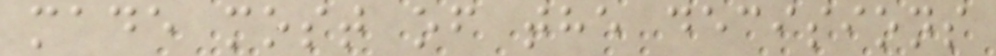made most of the decisions
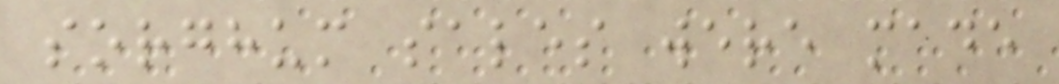sorghum sales were made
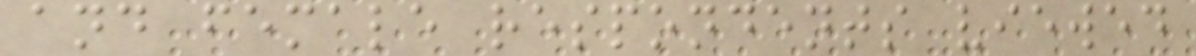and female respondents viewed
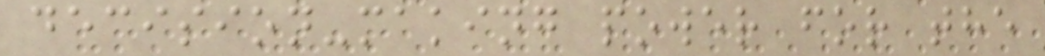decision-making power for the
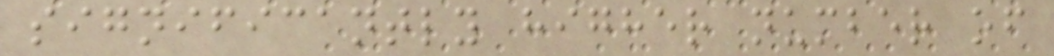significantly higher number of
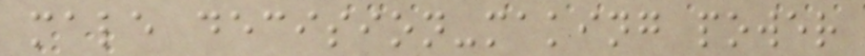male decision-making power
